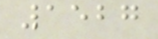1527
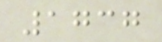1737
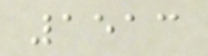1513
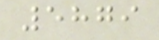5879
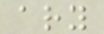ary
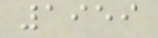1959
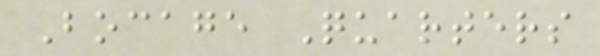Bocage Quarters
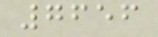7656
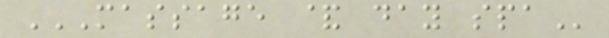MASSAGE & DAY SPA
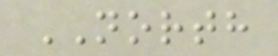NORTH
